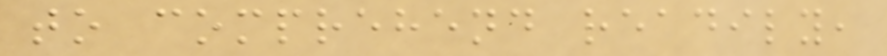to comprehend readily,
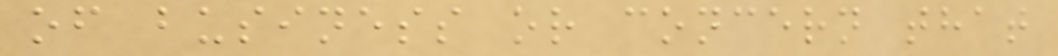of business or concern that
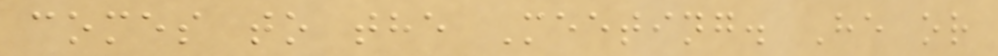comes to the Meeting. He or
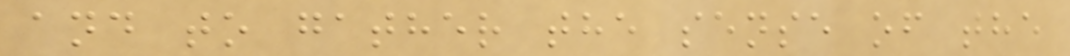and to gather the sense of the
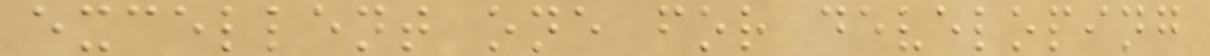excellent one for developing
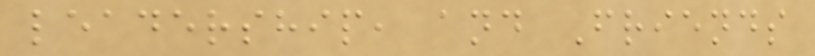leadership, and Friends
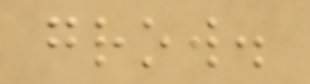grow.
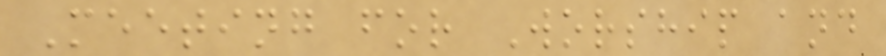Meeting for Worship and
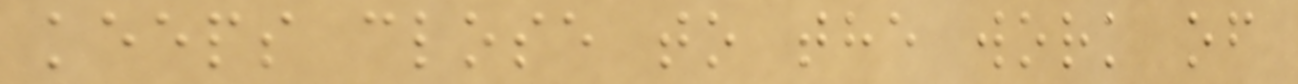keeps close to the work of
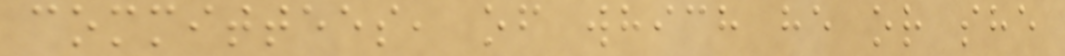committees, of which he or she
